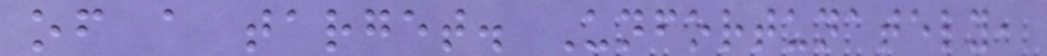of a target. Unfortunately,
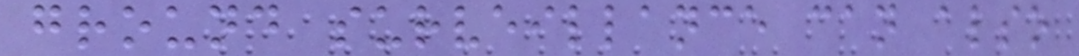ground surveillance can also
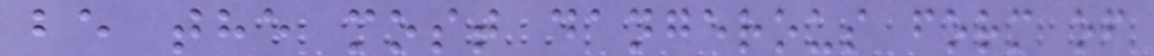be the most dangerous form of
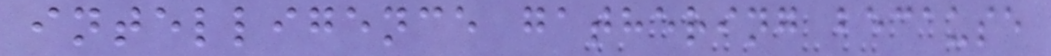intelligence gathering because
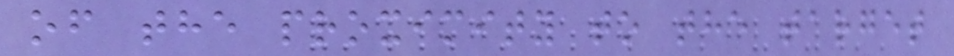of the proximity to the target
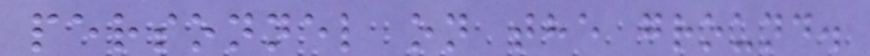personnel on the ground.
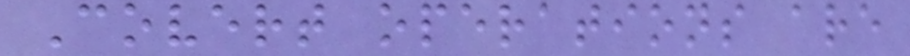Covert operations are
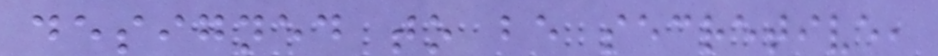designed to be secretive,
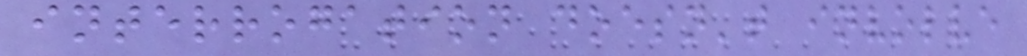interrogation doesn't involve
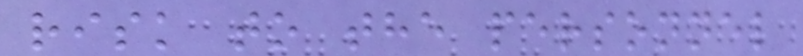risk to the personnel
